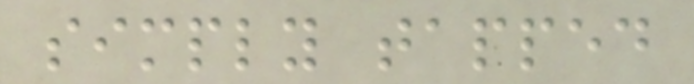simply tapped
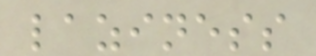laziness
